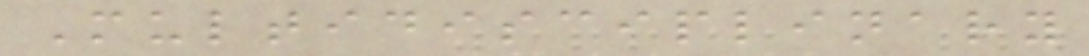Multidisciplinary
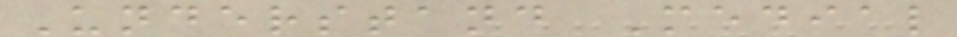Understand Medial
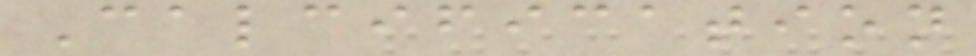Calcification
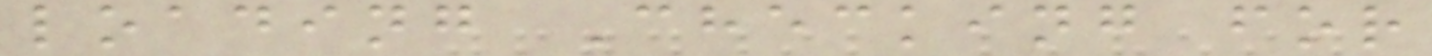loading Checking for
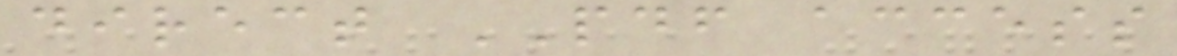direct PDF access
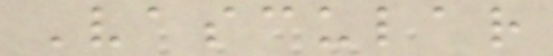Vascular
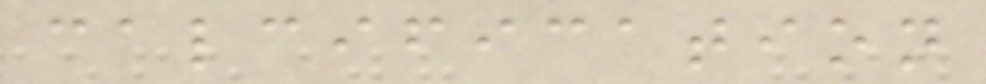calcification
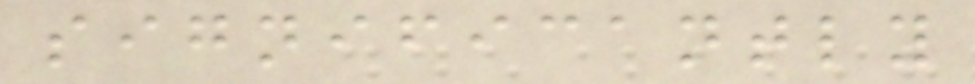significantly
